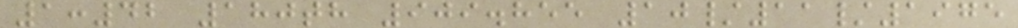1:42 180th 909.855 10/11/1975
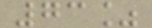73%
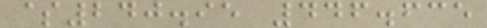$240.95 446.635
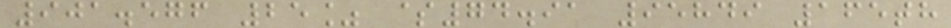901.576 25% $74.91 95849 165th
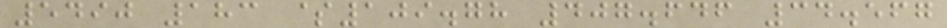5490 183 $109.78 407.646 34.567
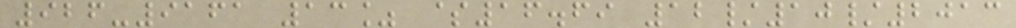926-9161 13% $16.69 12/10/2013
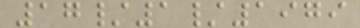17/1/1979
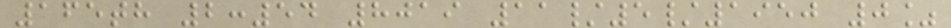165th 2:54 8019 11/5/1950 0%
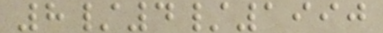8/4/1990
